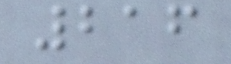216
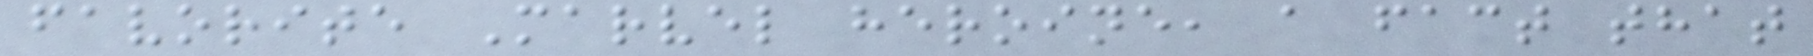favorite Marvel heroine, a fact that
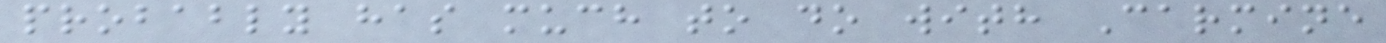probably has much to do with Carmine
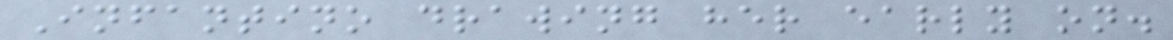Infantino drawing her early on.
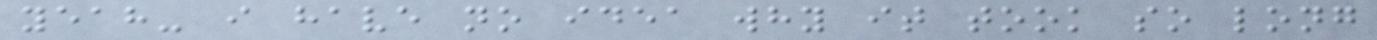yeah- i have no idea why it took so long
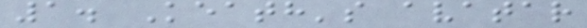1. Keath's avatar
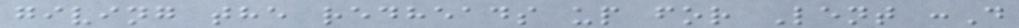giving the redheads up for Lent :D
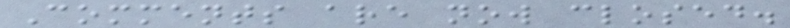Comments are now closed.
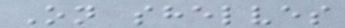On shelves
